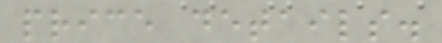price details.
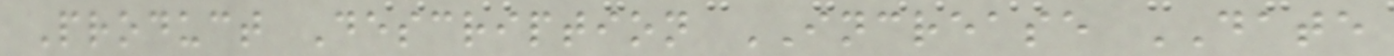Product Description INCREASE DATE
